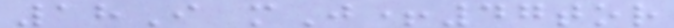18I mJ+47tor
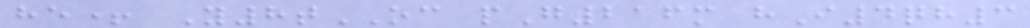he+ Y8tOC pG216m hI4qh3
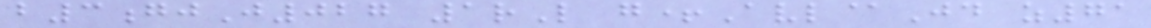b3gjJ027 1rL g+Avl@Jd z71
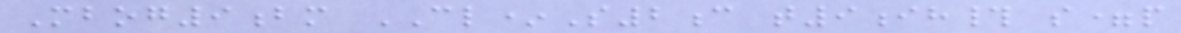Mbog9bm CL*S2c t9ih# s=p
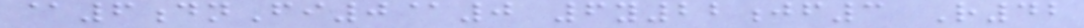@6dnFi0@0 6y22jf3 R42
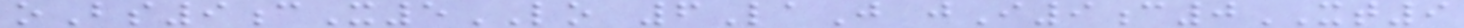oBs9cX5LO 6LaJ jI9c0XT9
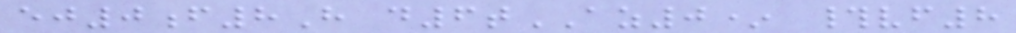ej0f8H d6tAZ0* #vf8
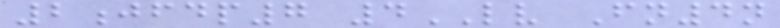2jfdp7 4LV Fn4n
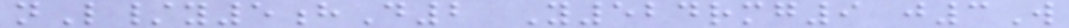nL/y5hD2 Y524rmg9 j3W
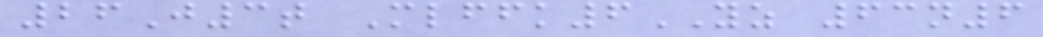26J3t Mlffk6YZ 63n6
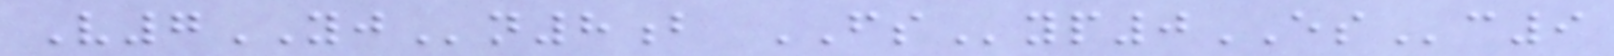V7YJn8b FSyp0ESc9
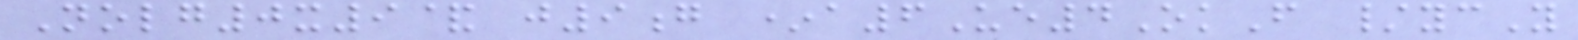Nolg0x9& j9g *a6Ue4OkF /ycY
